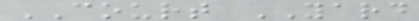COURT YARD
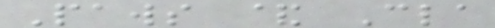Paws & Cla
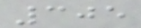305
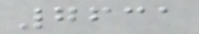7631
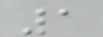1
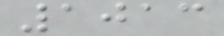1013
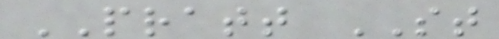PRATT ST
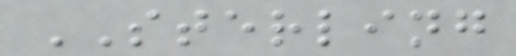STERLING
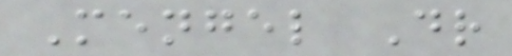Mengel Dr
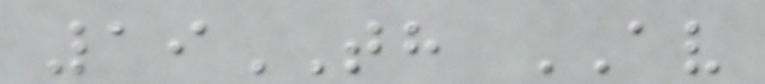19TH AV
